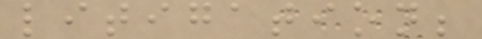litigation;
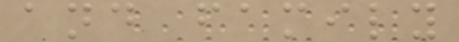and family
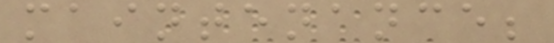maintenance;
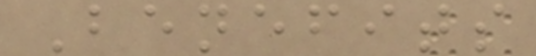Benefits
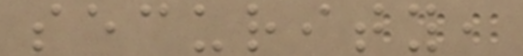security,
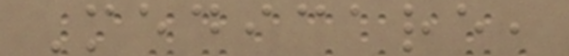Medicare,
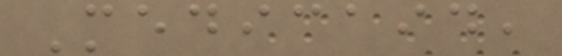Medicaid,
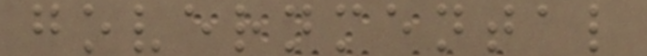governmental
